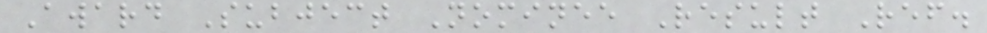Award Subject Nominee Result Ref.
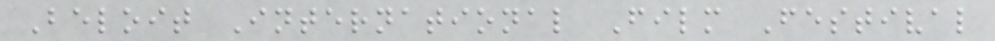Beloit International Film Festival
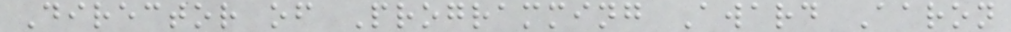Director of Programming Award Aaron
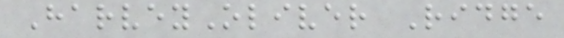HarveyOliver Ridge
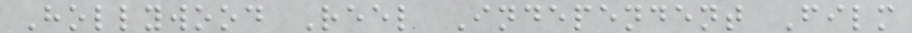Hollywood Reel Independent Film
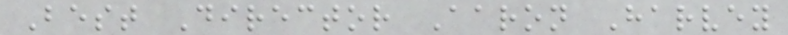Best Director Aaron Harvey
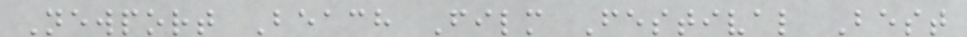Newport Beach Film Festival Best
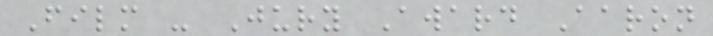Film - Jury Award Aaron
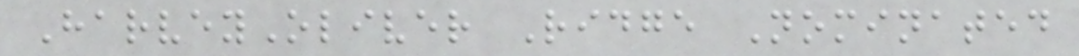HarveyOliver Ridge Nominated
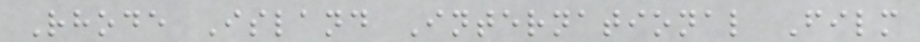Rhode Island International Film
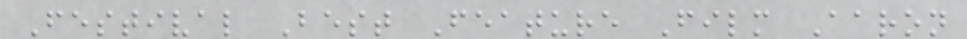Festival Best Feature Film Aaron
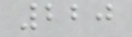220
